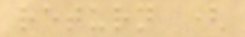return (
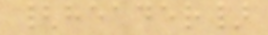{header}
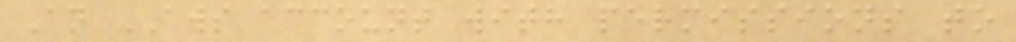An AWS account with permissions to
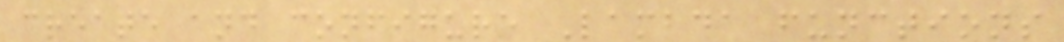create and configure Lambda functions
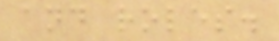and roles.
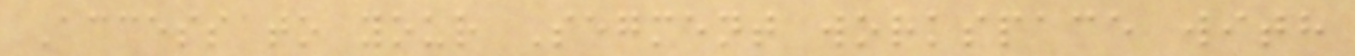Access to your Segment workspace with
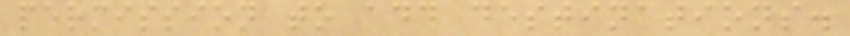permission to add destinations.
